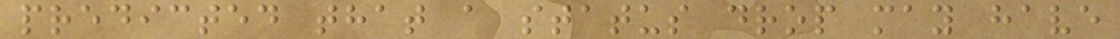predicted that a status drop may have
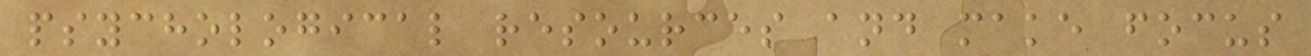psychological resources and make focus
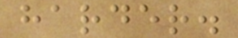harder.
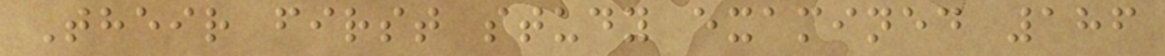Their first study examined 186
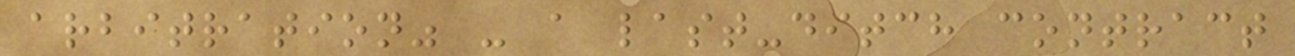arbitration" - a last-ditch contract
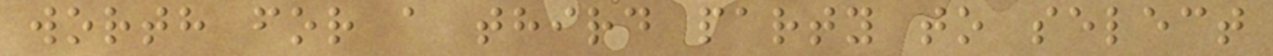worth for a third party to select
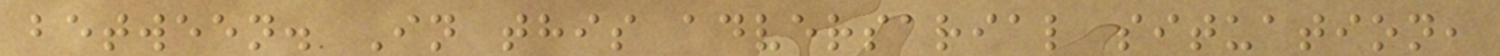between. In this adversarial situation,
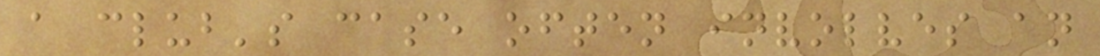a club's case often involves an
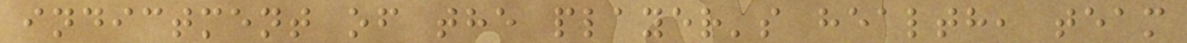indictment of the player's health, team
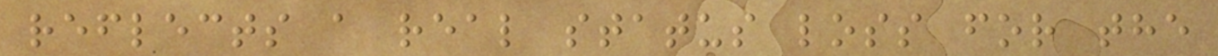reflects a real status loss for the
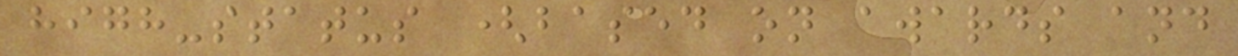high-status (based on awards and
